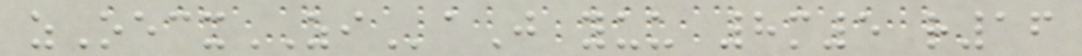zOecxZIaJ yuu 8m5 r16
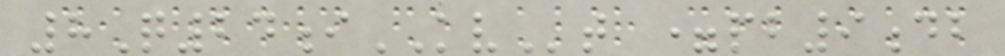8Q24iKVt =pb9db
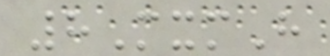8MxmH
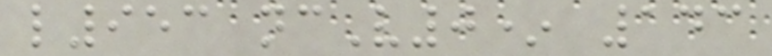l953 ncV0* 143
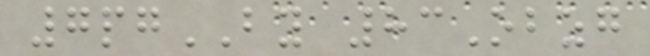7pgBY 83Obzg
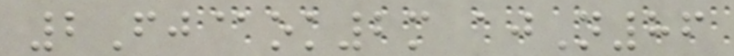2Fj@ok2m ajN86
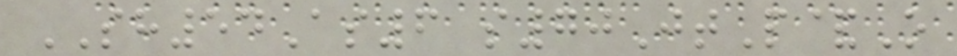SH54As6 s70JtP&O
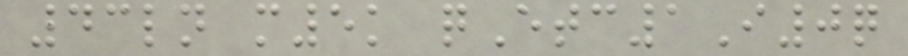43ln m5k qEtc1I0q
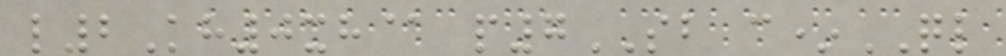l2Kh0xh@ p7SB c*QL
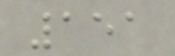151
